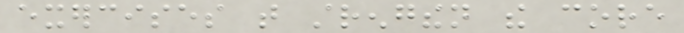exercises that strengthen the core
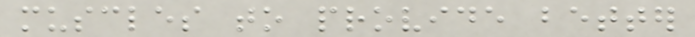muscles to provide better
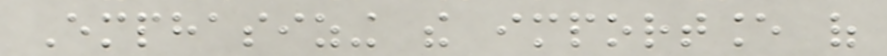Emphasizing the importance of
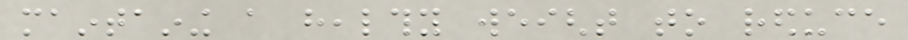maintaining a healthy weight to reduce
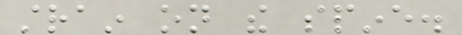strain on the spine.
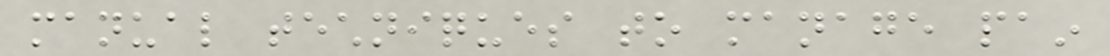manual techniques to manage pain
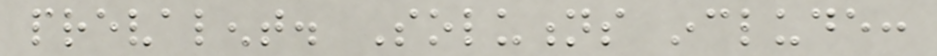prevalent. Solutions include:
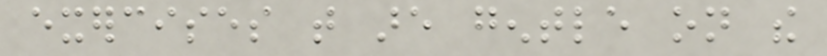exercises that are gentle on the
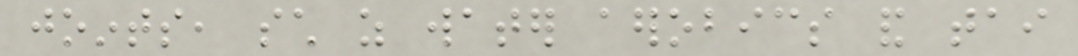joints, such as water aerobics and tai
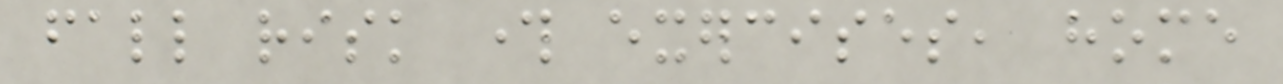fall risk through exercises, home
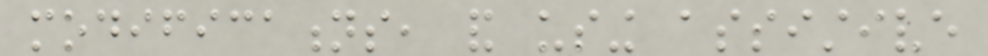modifications, and using assistive
